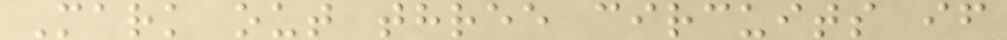Mark out three circuits if
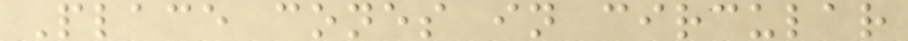Place cones in circular
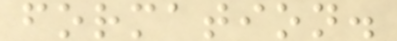formation.
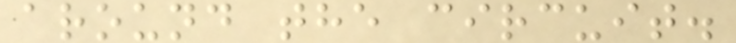around the circuit.
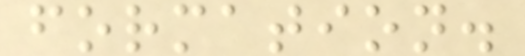formation.
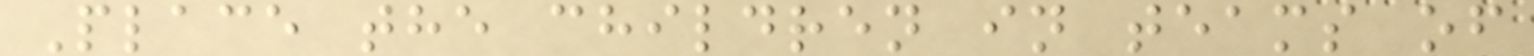Place the children in teams of
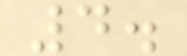4.
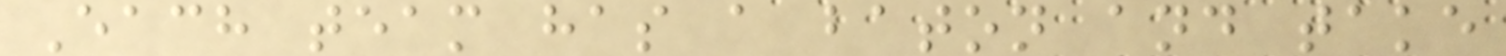Each team has a baton and take
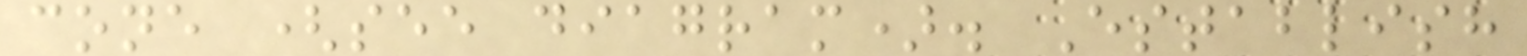cone (see diagram). Establish
